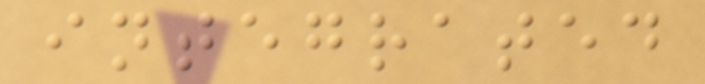integrated
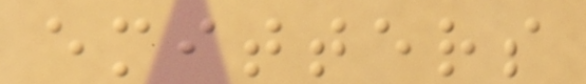emitters
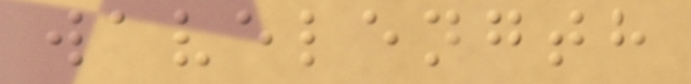wavelength
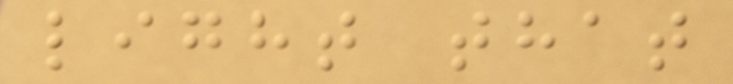light that
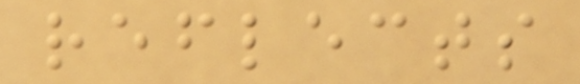reflects
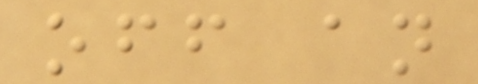off an
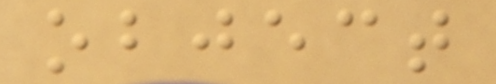object
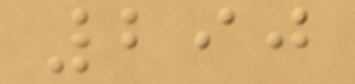290
